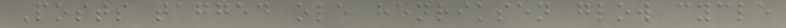Posts tagged ole henriksen glow cycle
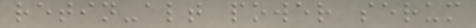retin-alt power serum
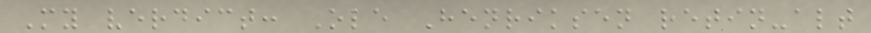My verdict: Ole Henriksen retin-alt
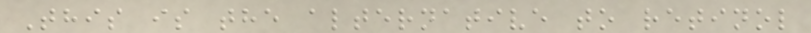This is the alternative to retinol
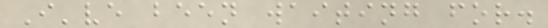I've been waiting for.
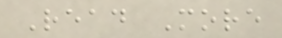Read More
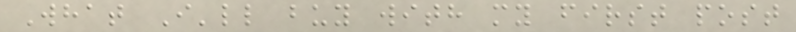What I'll buy with my first post
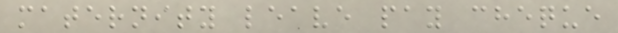maternity leave pay cheque
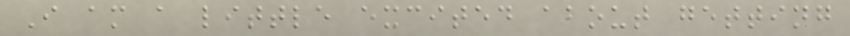I am a little excited about getting
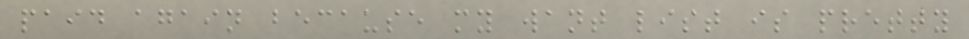paid again because my want list is pretty
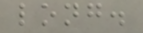long.
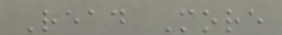Read More
